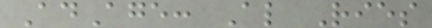AdAge: Al Ries
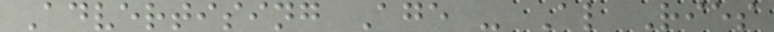Advertising Age - Al Ries
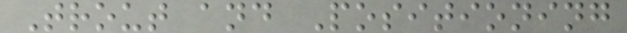Trout and Positioning
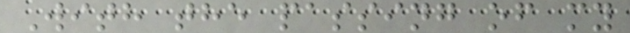With the passing of my
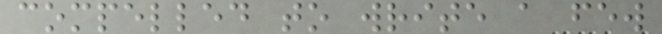compelled to write a few
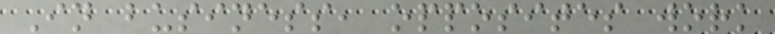In business, opposites work
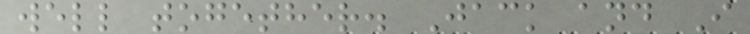well together. Jack and I
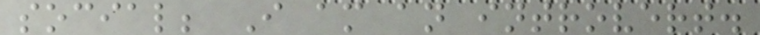social; I am an introvert.
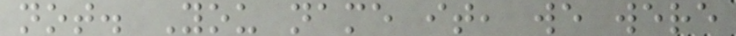not. You name it, we were
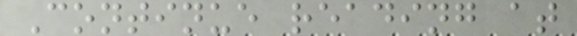Continue reading at
